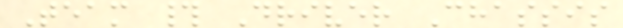Team # Driver Chassis
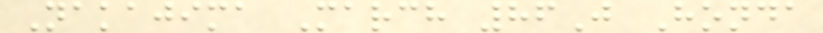Nakajima March 86J Honda
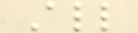All
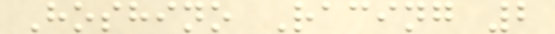Hoshino Racing 2
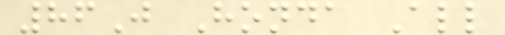86J Honda All
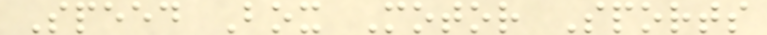Speed Box Motor Sports
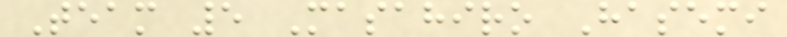Team 5 Masahiro Hasemi
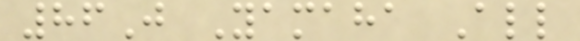86J Yamaha All
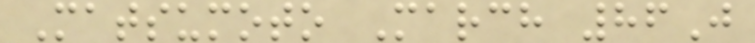Matsumoto March 86J
